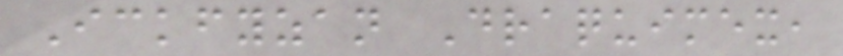Ickfyzan Draquimex,
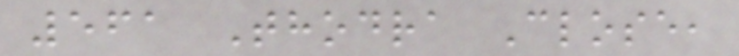561 Thodra Close,
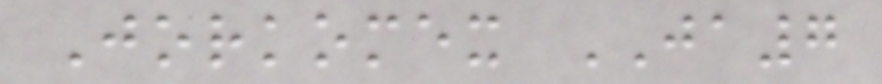Jorkomex JA7
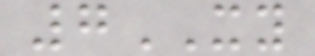7XY
